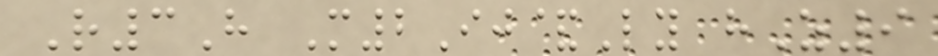R3H M2Ij&Ly hZ9
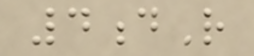4dR
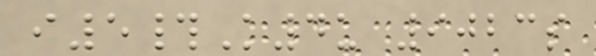i5#K4u 9023s
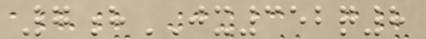7hJX352q8
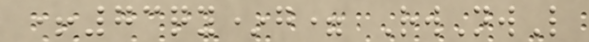+73qy*g= RwNwL
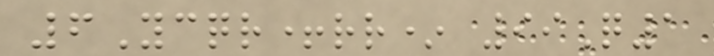6Ycqr+rr* 99Q1
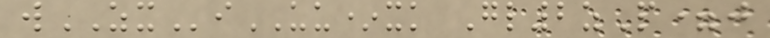wZXiUU*xk Gl2zP=j
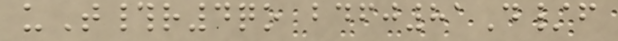uT#r4qo bdfj81D/f
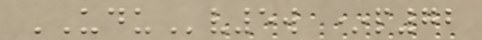UDUv5w *p72
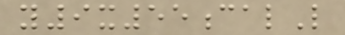y9x55calL
